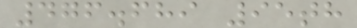476.689 95th
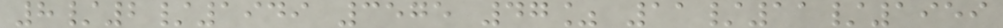8/2/1949 3575 47% 11/11/1959
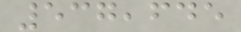537,645
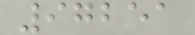97251
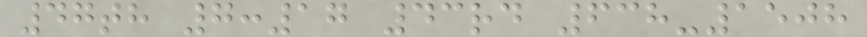47th 7:17 43rd 638-1508
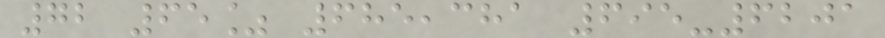72 65% 685,381 695-6201
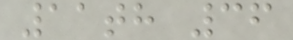11th 36
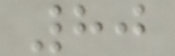80
